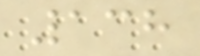138
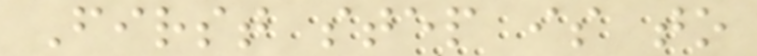First step is to
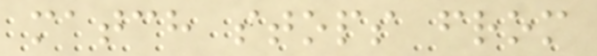match stops from
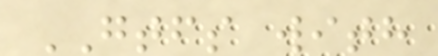GTFS with
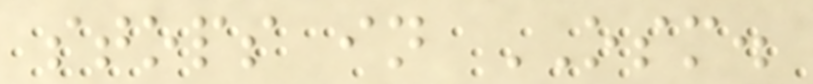stops in OSM.
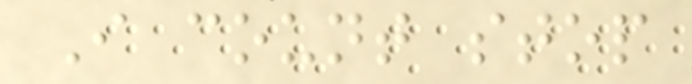I count stop
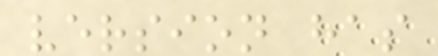version has
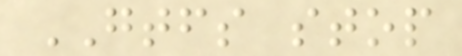GTFS stop
